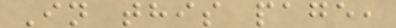In this page,
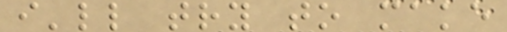i'll try to make
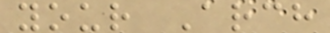your Arch
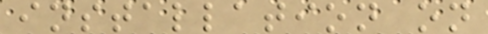installation on
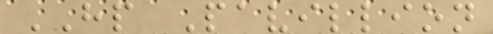HP Pavillion
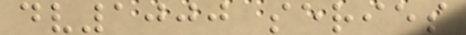dv1000 series
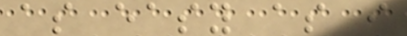as easy as i
